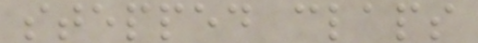stepped claps
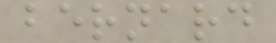bernard
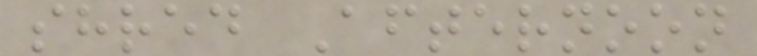shred Afternoon
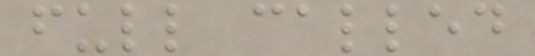full called
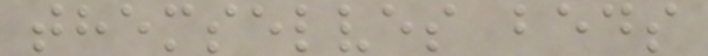themselves beds
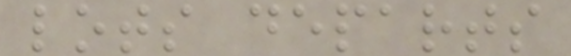lots departs
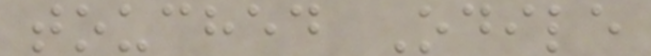touched Odile
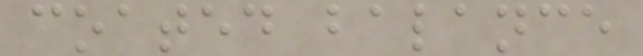coated balance
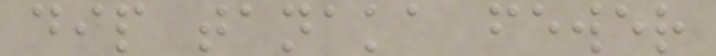dip tanaka fewer
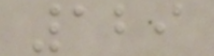129
